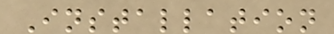Installation
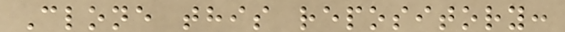Clone this repository:
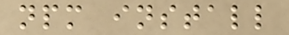npm install
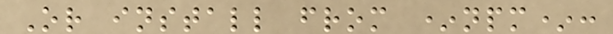Or install from *npm*:
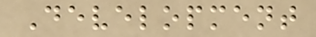Development
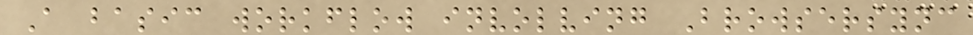A basic workflow involving Browsersync
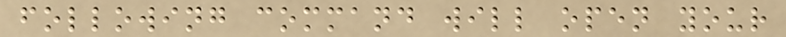following command will open your
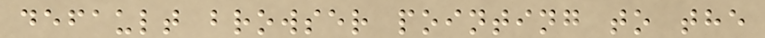default browser pointing to the
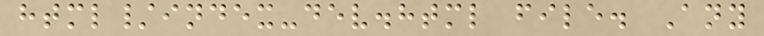html/index-dev.html file. Any
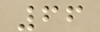66
